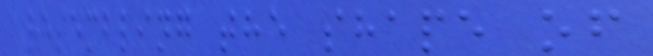resembling the shape of
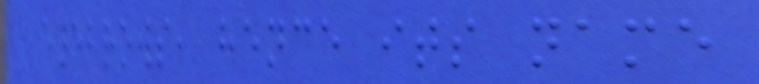eyebrows, hence its name
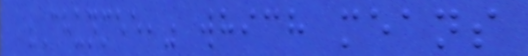"Chunmee," which means
